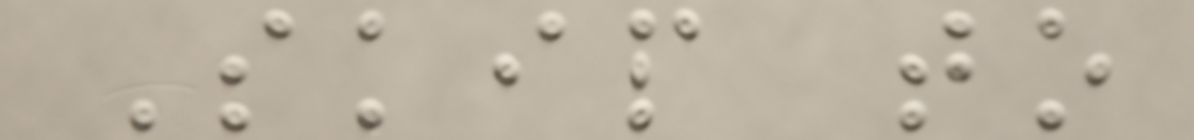Skip to
